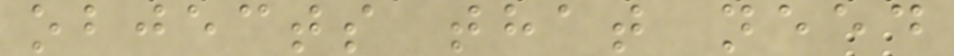objects that need
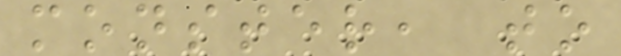monster, to
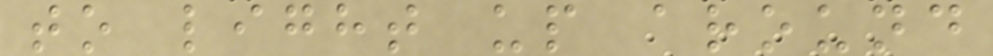to light up around
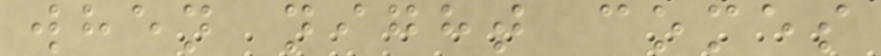when night comes
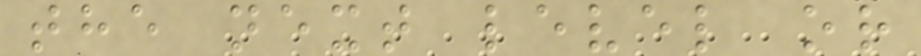the next level or
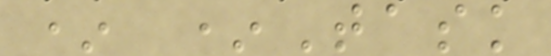* *Task
